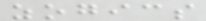zogics
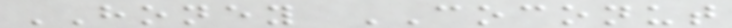HONEY COCONUT
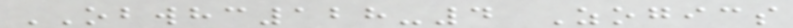OBWHC128-4 Zogics
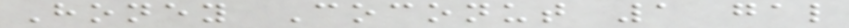Honey Coconut 1 gal
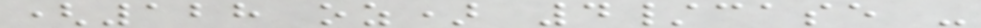(128 oz) 4/case -
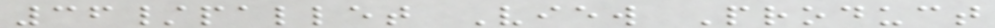36/pallet View Product
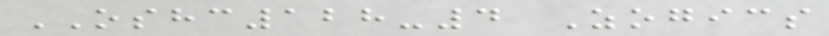OSHC128-4 Zogics
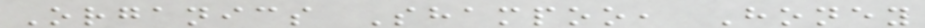Organics Shampoo, Honey
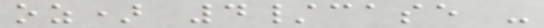oz) 4/case -
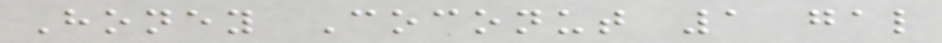Honey Coconut 1 gal
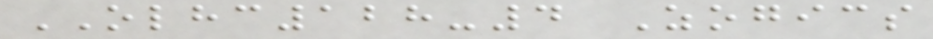OLHC128-4 Zogics
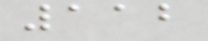112
